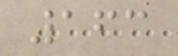163
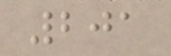201
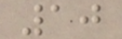10
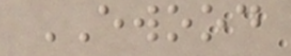EWOOD
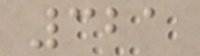321
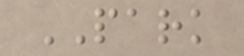PARK
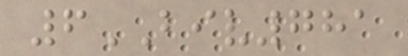6BIV781
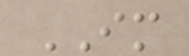IM
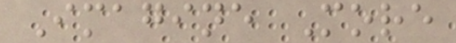Imagine More
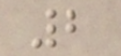2
